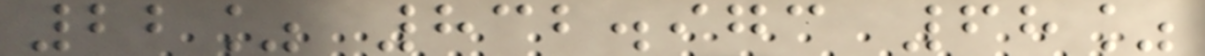22% 832.973 68%
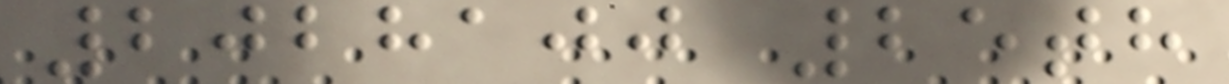2028100 25th
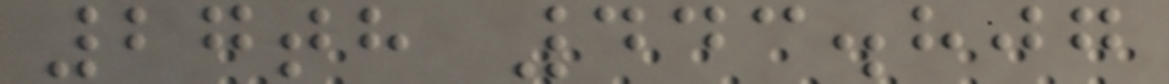27th 443.807
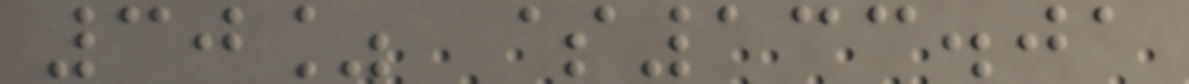30% $133.01
